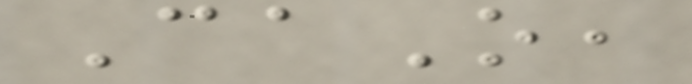CaO,
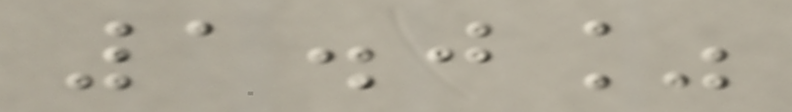1.0%
